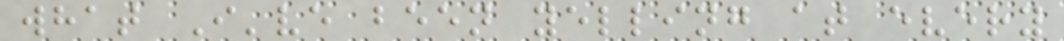what I've been yelling at every
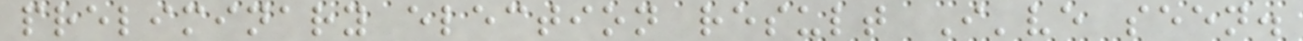preliminary election result I've seen.
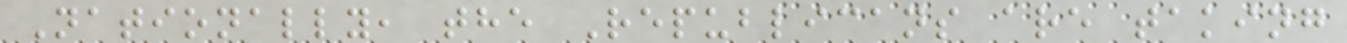Nationally, the Republicans are taking
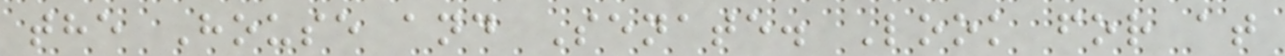the House and Senate. Look for at
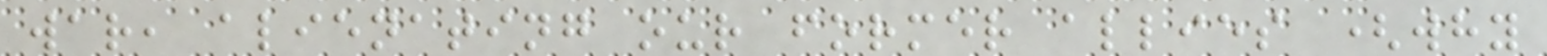war, alienating our former allies (why
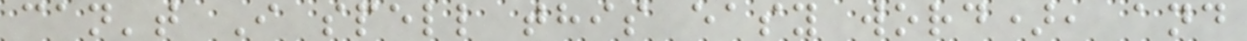can't I spell this easy word), and
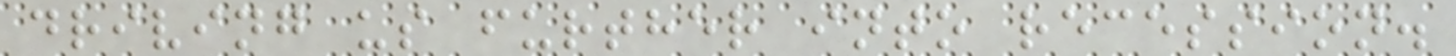driving us further into recession.
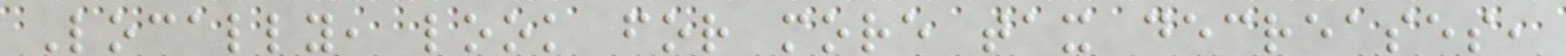Locally, look for more tax decreases,
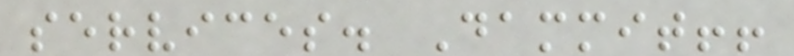services. Dammit!!
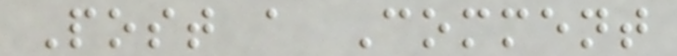Post a Comment
